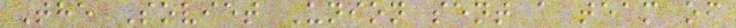The Soviet Union sent a team of
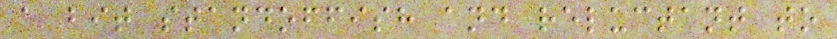a bit standoffish and reluctant to
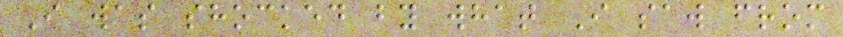I was shocked by what I saw from
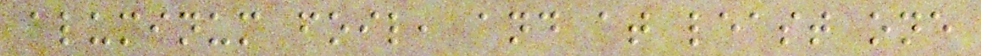aluminum foil, and at least one
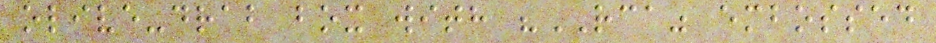olive-drab box with "RCA" embossed
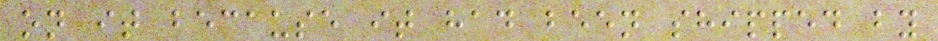on it because it had been shipped by
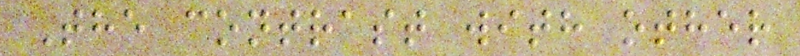The contrast with other
